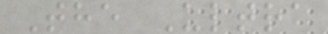The Ultra
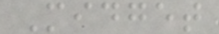Midget
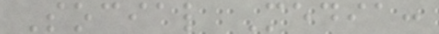Social Media:
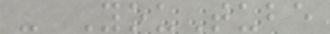- YouTube
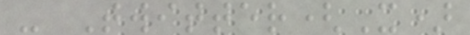- Twitter(X)
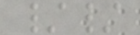//
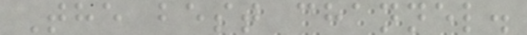The best channel.
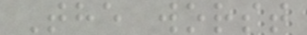The worst
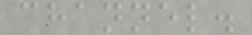channel.
